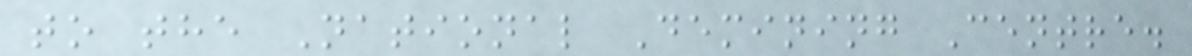to the National Demining Centre.
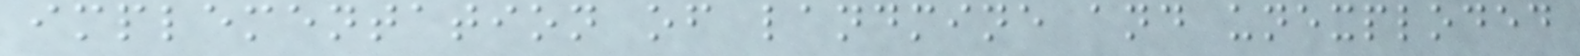implementation of landmine and unexploded
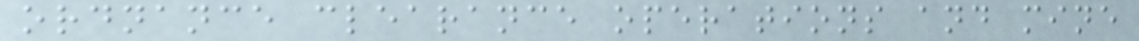ordnance clearance operations and mine
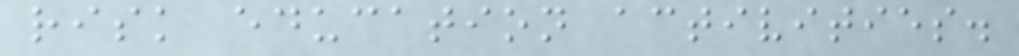risk education activities.
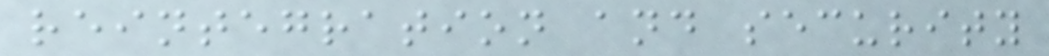reintegration and security
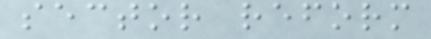sector reform
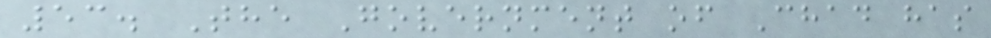53. The Government of Chad has
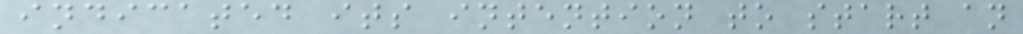indicated its intention to start an
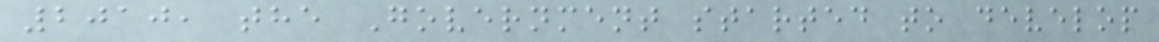2010, the Government started to develop
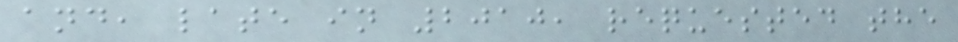and, late in 2010, requested the
